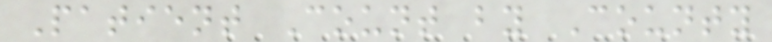Patient Count by County
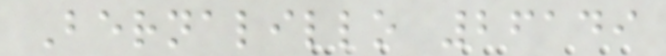Bernalillo 26149
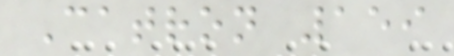Catron 159
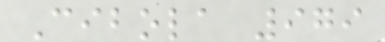Cibola 979
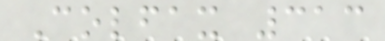Colfax 313
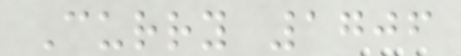Curry 1706
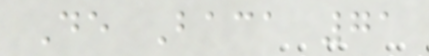De Baca 71
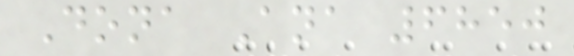Dona Ana 6850
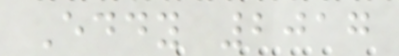Eddy 2017
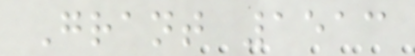Grant 1513
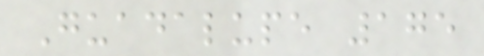Guadalupe 175
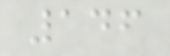146
